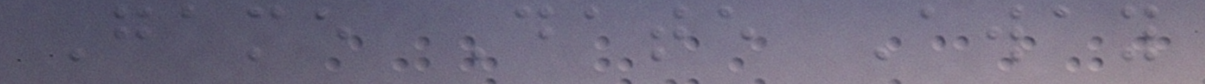Game Date Away
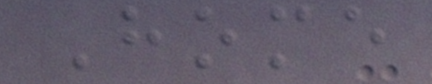Home
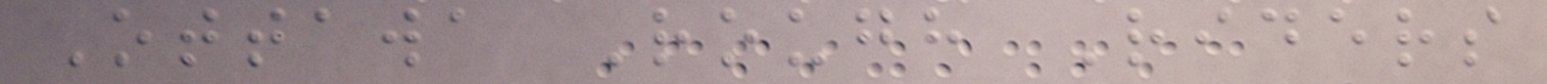Ottawa Rough Riders
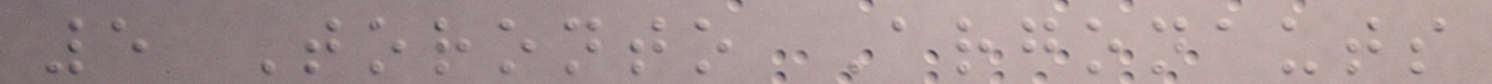5 Toronto Argonauts
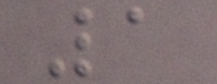1
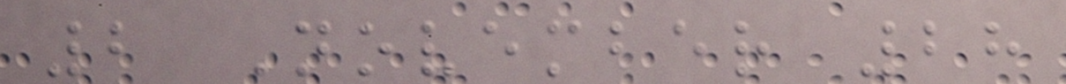2 November 28
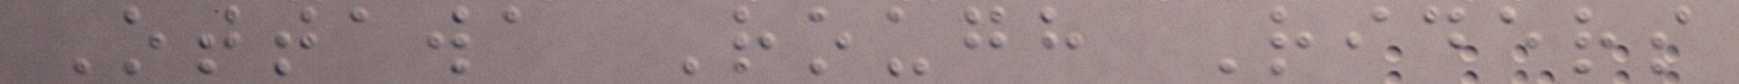Ottawa Rough Riders
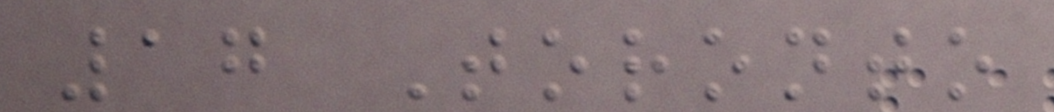17 Toronto
